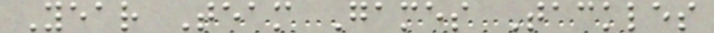Year Team Games Tackles
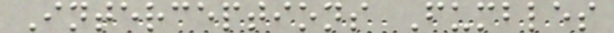Interceptions Fumbles
